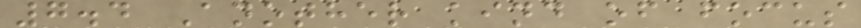7.4 Another kind of focus
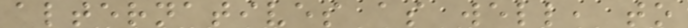alternatives as well, to
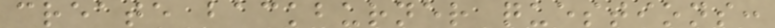create backburner questions:
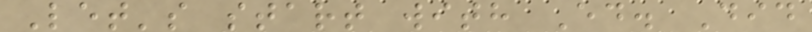Let's start with Ed. Did
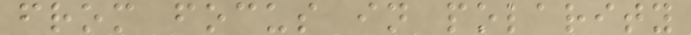from focus in polarity
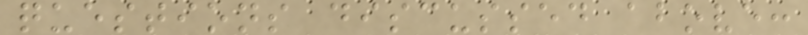questions discussed above:
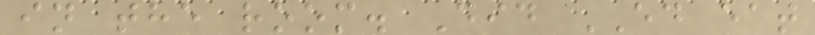in the room. Did ED eat
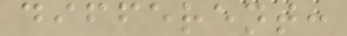different:
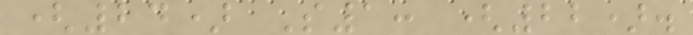(24) S1: (22).
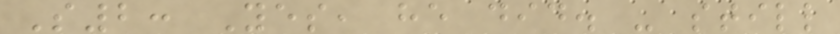S2: Yes, he did. - still
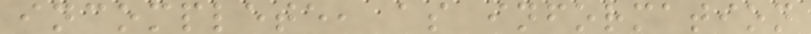incomplete, as information
